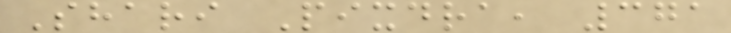Shari Pixdra, 371
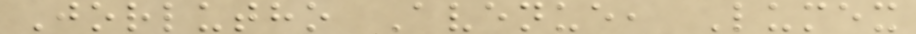Jorlutho Avenue, Lumex
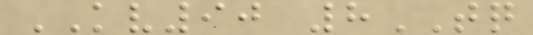KV90 8TQ
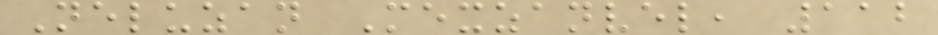Neluzan Mexzanvel, 112
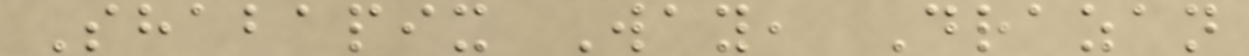Shabapix Way, Drazan
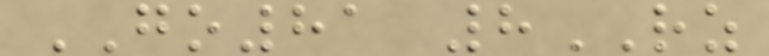GO81 8RZ
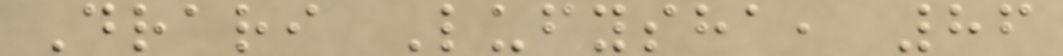Drari Lufysha, 86
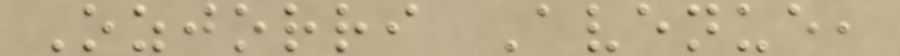Ozjorri Avenue,
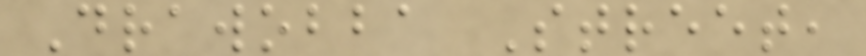Drawobba Street,
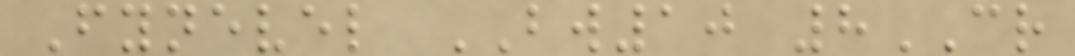Fynevel BW10 8CR
